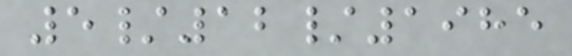5/12/1985
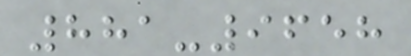881-9658
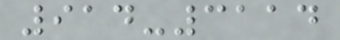914-3114
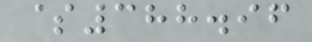$388.96
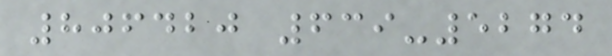806420 639-5274
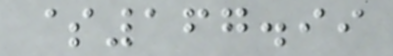$167.99
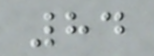84
